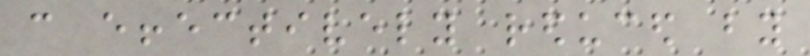can effectively reduced by
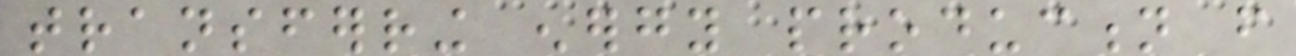transferring energy production from
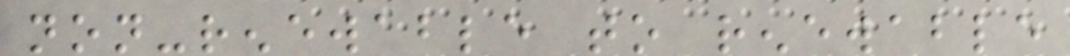non-renewable to renewable
